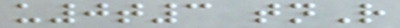u0t3 tnR
